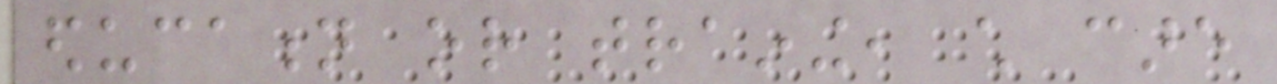education or training, child care
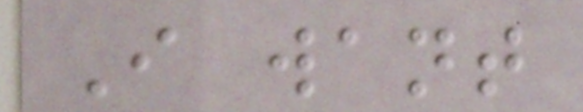I want
